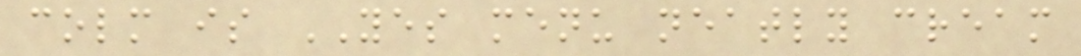colm is YES menu neatly cream
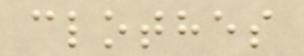clothes
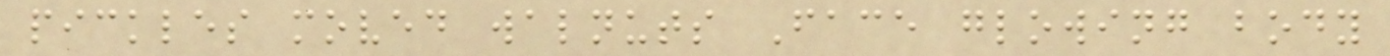pickles moved walnuts Face glowing body
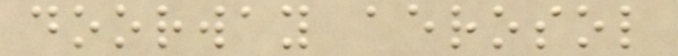doorway aerosol
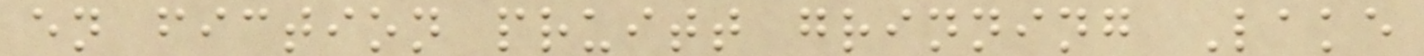en fiction pruitt grinning Lake
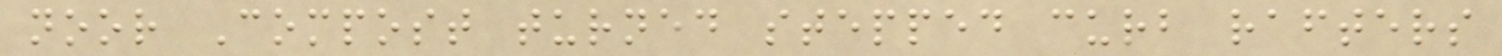noor Compost turned stepped curb rafters
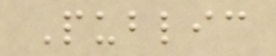Public
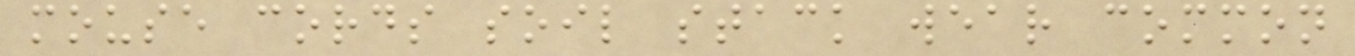mouse cords soil stack wear common
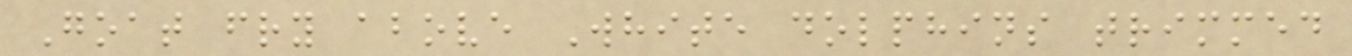Goat fry above White dolphins trimmed
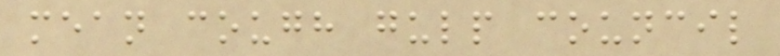mean cough gulp council
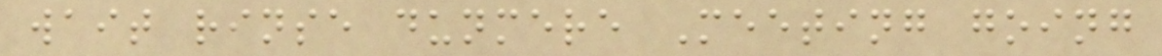wait rinse dunmere Meeting going
